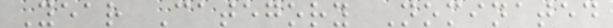Year Category Nominated
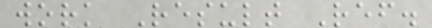work Result Ref.
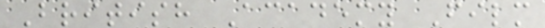British Academy Film
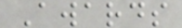Awards
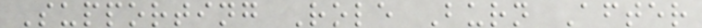Supporting Role Burn After
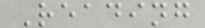Reading
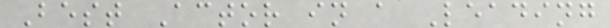Best Actor in a Leading
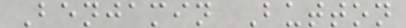Benjamin Button
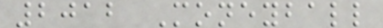2012 Moneyball
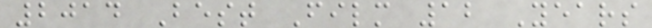2014 Best Film 12 Years
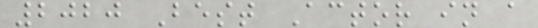2020 Best Actor in a
